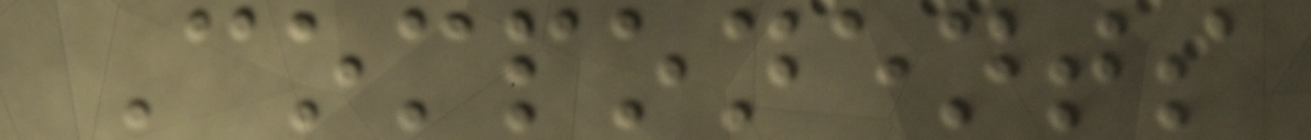Components
